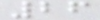26
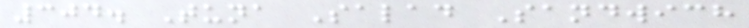304. Tuna Salad Sandwich
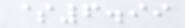$6.99
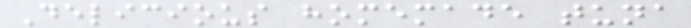Delicious homemade tuna
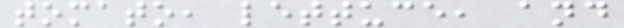tomato, lettuce, and
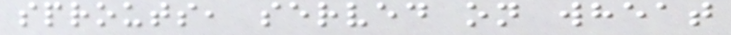sprouts, served on wheat
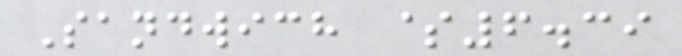Sandwich $6.39
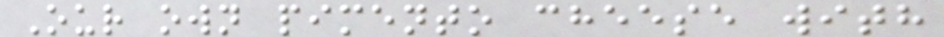Our own pimento cheese with
